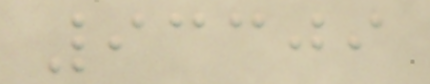93309
